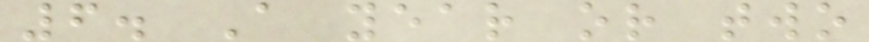6. A year or two
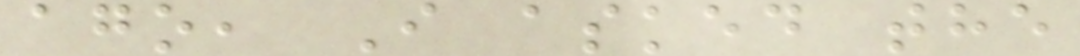ago, I asked the
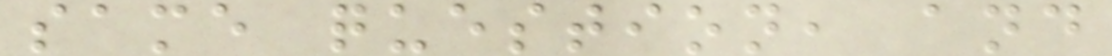same question, and
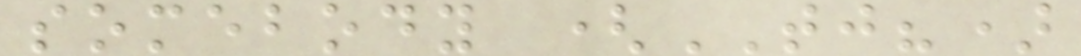somebody (TJ?)
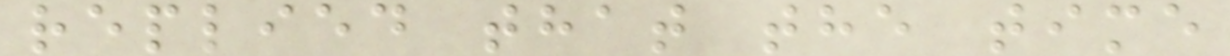replied that the time
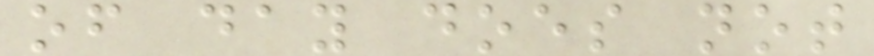of day does not
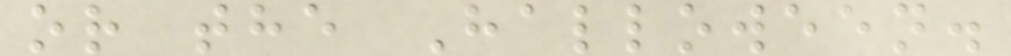or the Halloween.
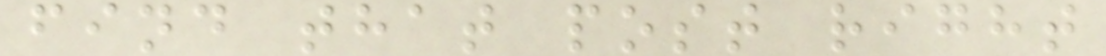find that post right
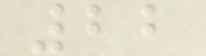22
